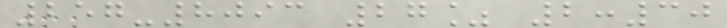257-8093 27% 2:30
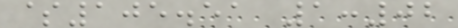$105.51 1:02
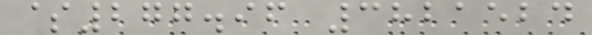$277.96 3821524
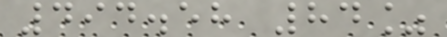494.58 84%
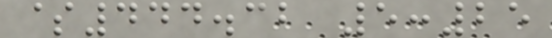$444.32 5:25
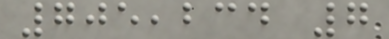705,234 7
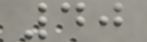40
